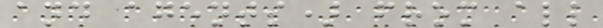and agents) from all
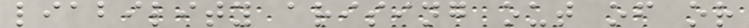liability arising out of or
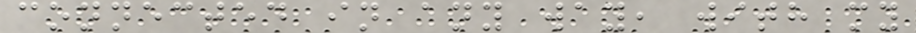connected in any way, with my
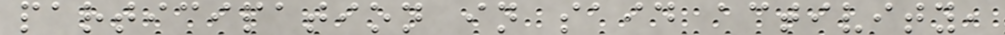participation in said activity,
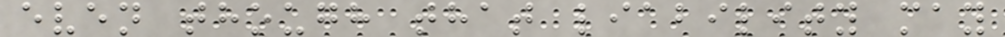even though that liability may
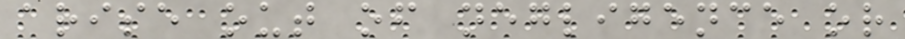arise out of negligence or
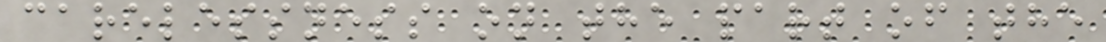carelessness on the part of the
